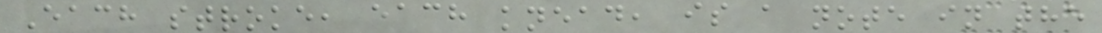Each stroke, each knead, is a note in the
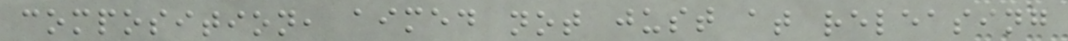composition, aimed not just at releasing
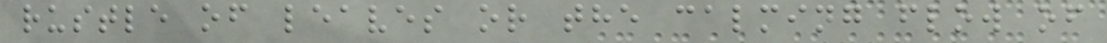rustle of leaves or the calming flow of
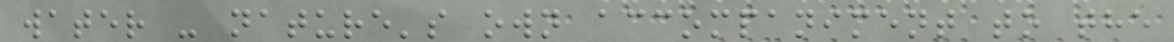water - nature's own accompaniment to the
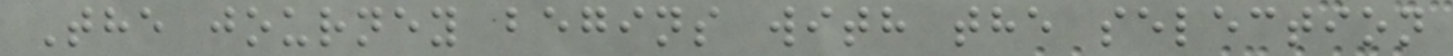The journey begins with the selection
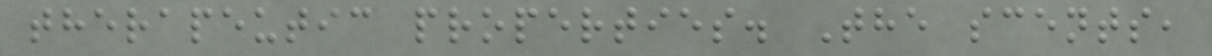therapeutic properties. The scents,
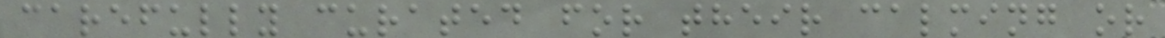carefully curated for their calming or
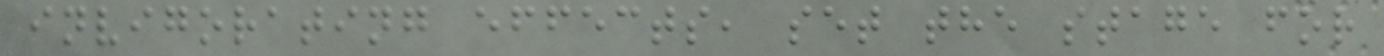invigorating effects, set the stage for
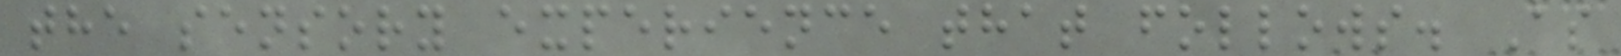the sensory experience that follows. As
